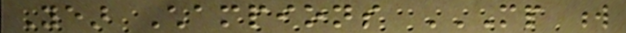Year Champions MP W
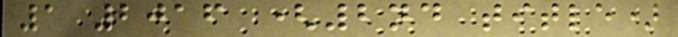1 2016 (2nd title)
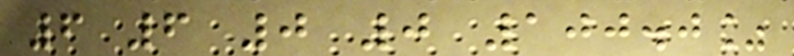6 6 0 0 100.0%
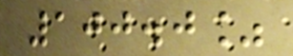100.0%
